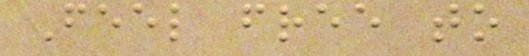Feel free to
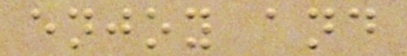enjoy and
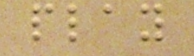play
